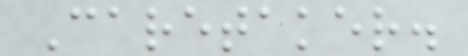Caretaker.
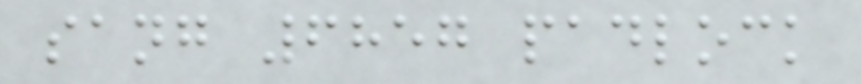sang 6857 padlock
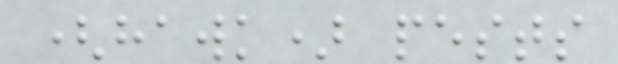(hawk) pests
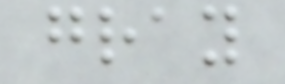gray
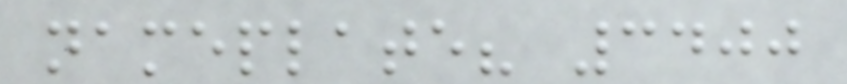nameplate? 3400
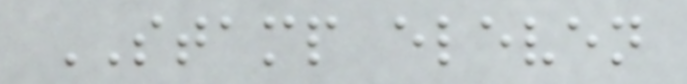STAMP eleven
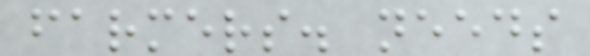farmers. needs
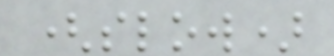(slow)
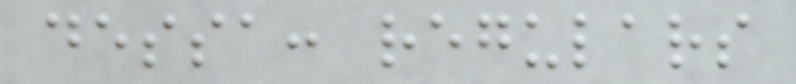dessa: regulars
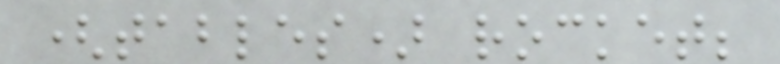(tables) rocket;
